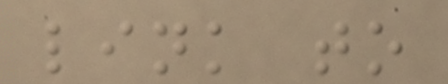link to
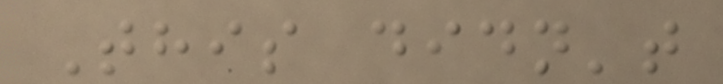This didn't
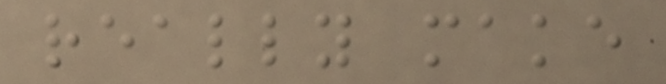really make
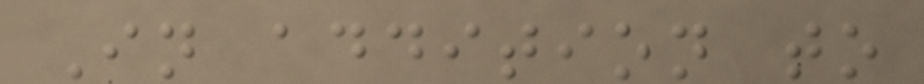In addition to
